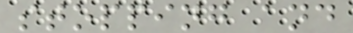stopping and
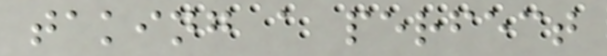taking a perfect
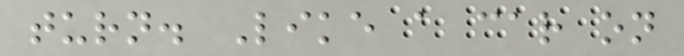turn. Like a car on
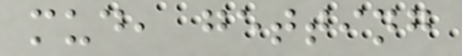mud, getting
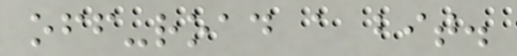off-road a bit.
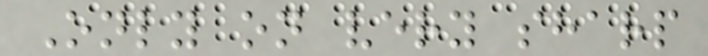Only on very sharp
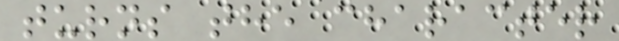turns the character
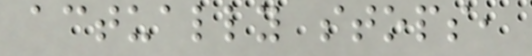actually stops,
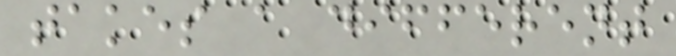takes a different
